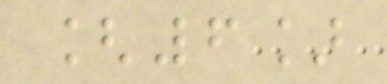[6]
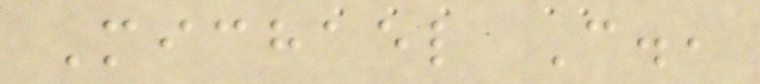Michael C.,
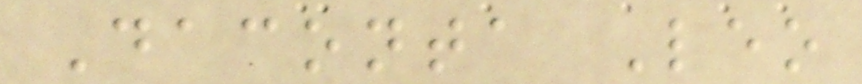Daconta Leo
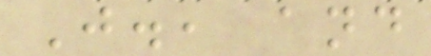J., and
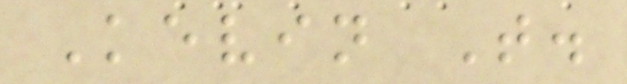Kevin T.
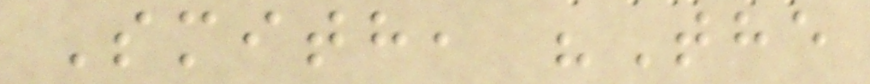Smith, "The
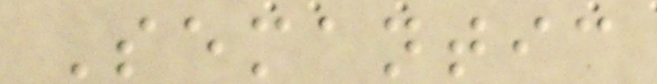Semantic
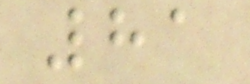81
